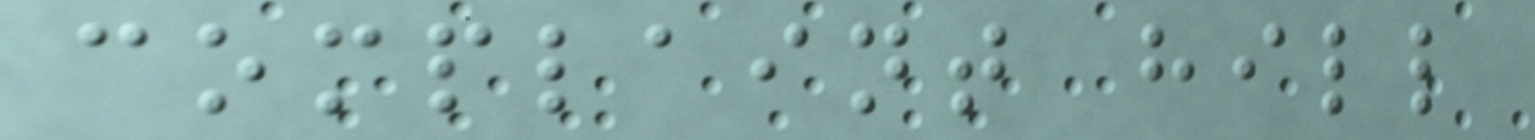complaint hill
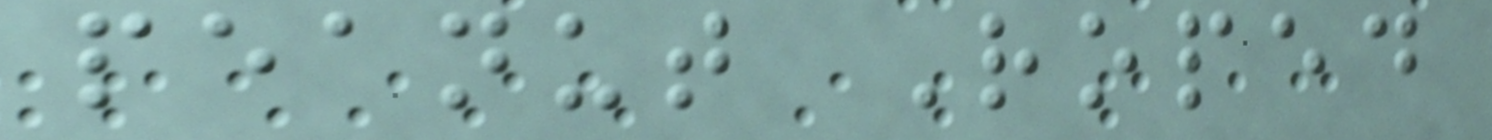peanut Roped
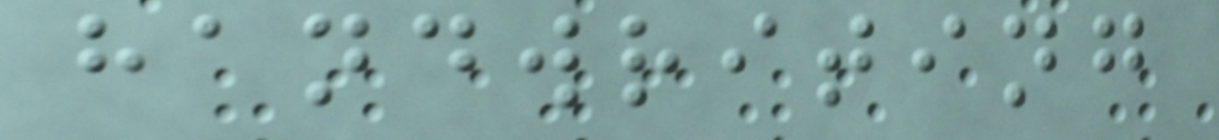handwriting
